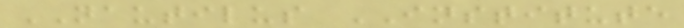NAUTILUS INSTITUTE
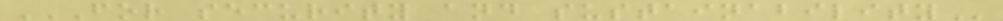FOR SECURITY AND SUSTAINABILITY
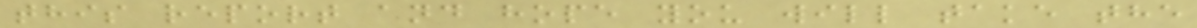this report and hope you will take the
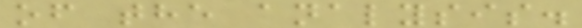of the analysis.
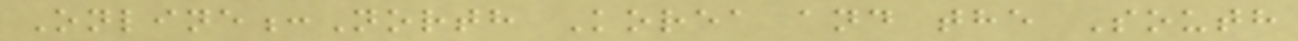Online:North Korea and the South
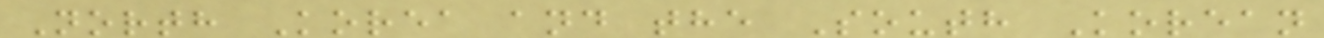North Korea and the South Korean
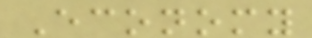Economy
